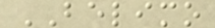BELIMO
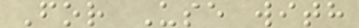For Use with
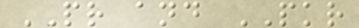PR and PKR
